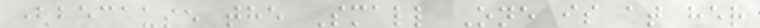(because the Small One is at her
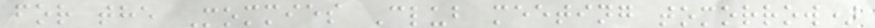for the Mommies Club meeting tomorrow)
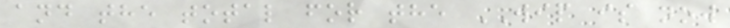and the total for the WIP is now
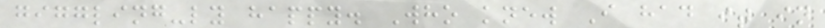giggling-ly happy. Who knew I had it in
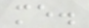me.
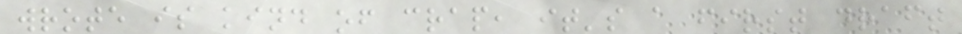wrote is kind of crap, it's a first draft
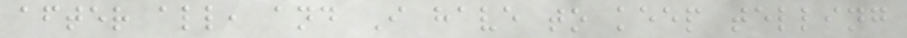after all, and I have to keep telling
